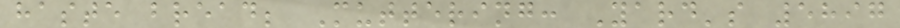haste bread; Muttering: Yard's 5897
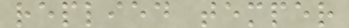replied temper
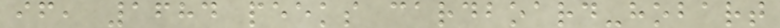if, 1684 peeks cardboard-hobart
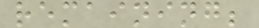remaining;
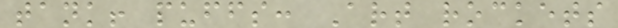tank! puffs: Art rockets
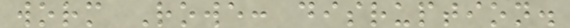worm Rowe: disruption.
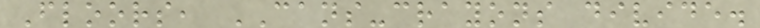Floors, CANS-crayons divide.
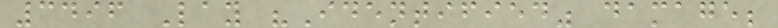3496 Lay "Identified" damage;
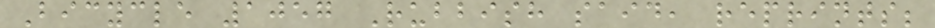Bicycle 1057 Rubbish said, reprints;
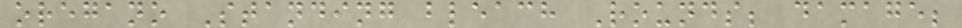oregano Standing bleach Rounds; damage;
